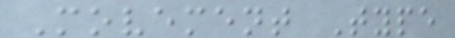Movement Type
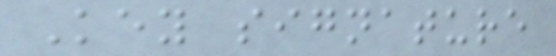Key signature
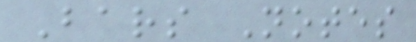Bars Notes
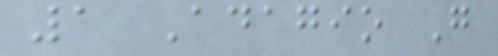1 Adagio G
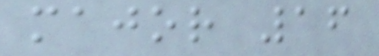major 16
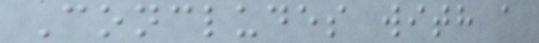Concludes with a
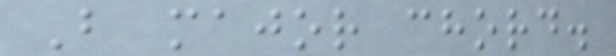B major chord.
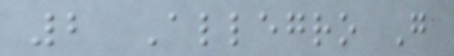2 Allegro G
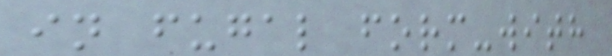in fugal form-with
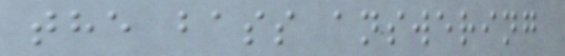the bass answering
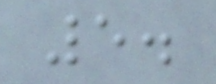5.
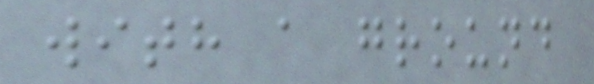with a ground
